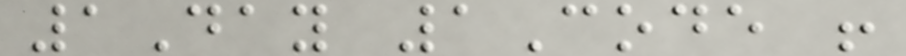1Day 1Code !
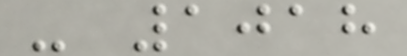- 1018
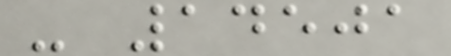- 14501
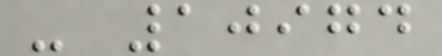- 10974
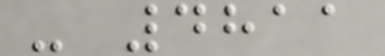- 4811
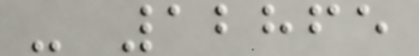- 12865
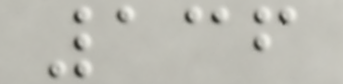136
